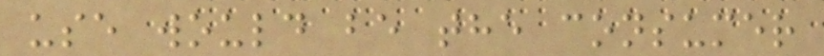use would be the consumer
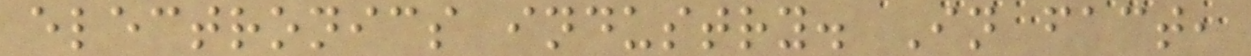electronics industry. In fact,
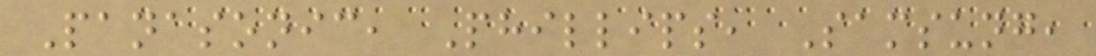Panasonic, Phillips, Samsung,
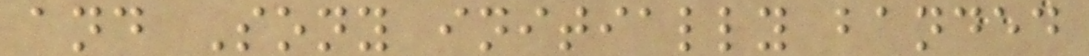and Sony initially banded
